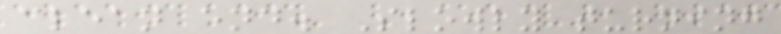clean end. Slowly turning
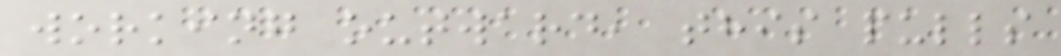working outward, this pulls
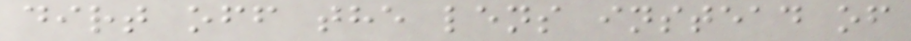dirt off the lens instead of
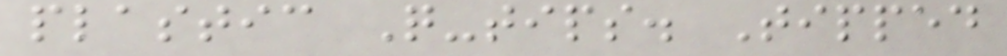plastic Q-tips. Tipped
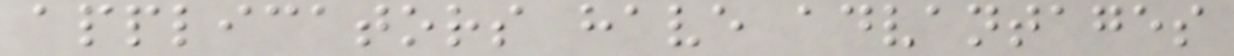applicators have advantages
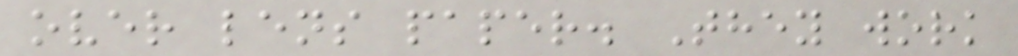over lens paper. They work
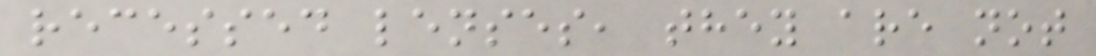recessed lenses, they are not
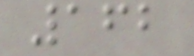162
